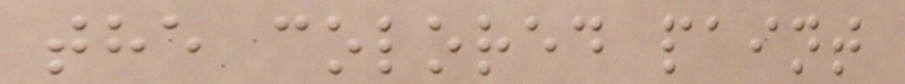the colored paint
